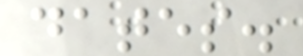dates.
